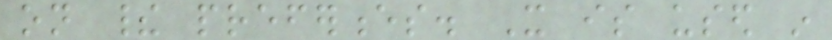on their preferences. It is used in
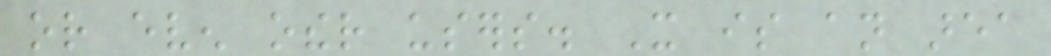or even other users. It is an area
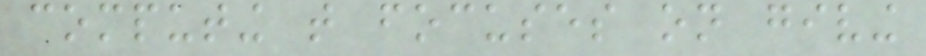computing that focuses on giving
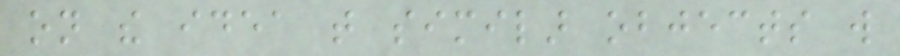on the idea that similar objects will
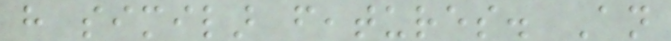have similar features. An
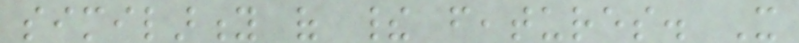similarity of their features. It
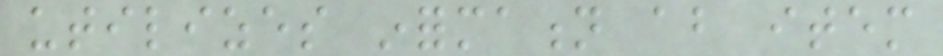utilizes information about item
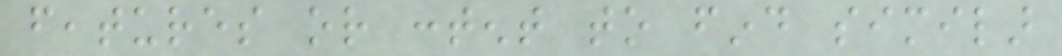features or content to find similar
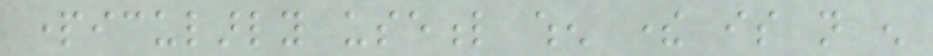particularly useful when there is not enough
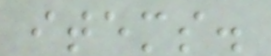items.
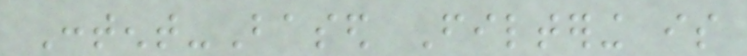Content-Based Filtering is
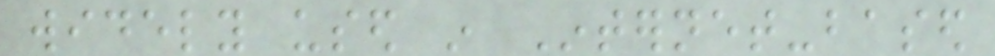widely used in Internet-based
